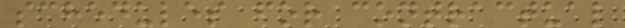schedules for contractual
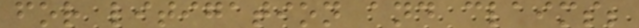for litigation and claims;
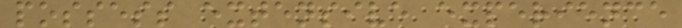possess extensive experience
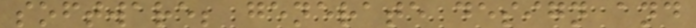software; generate design and
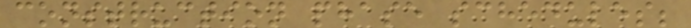construction phase schedules;
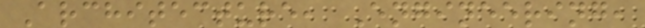Architecture, Engineering,
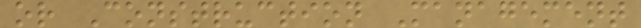or Construction Management
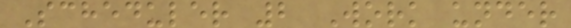Scheduler 2 Work under
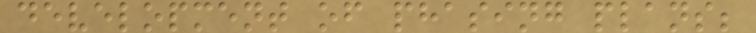development of phasing plans;
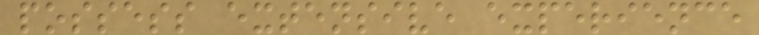possess extensive experience
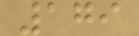179
